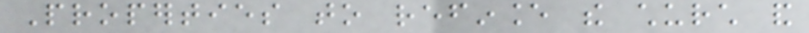Properties to refinance the church and
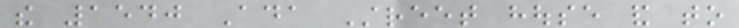the 1540 Ada Street house and to
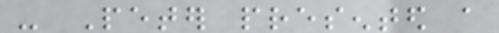- Peter presented a
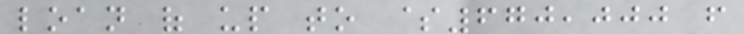loan of up to $670,000 from
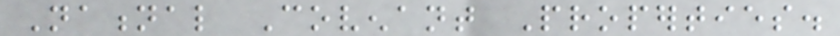National Covenant Properties.
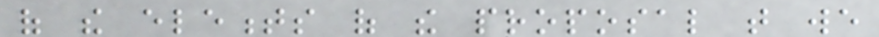of the elements of the proposal that we
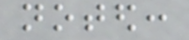noted:
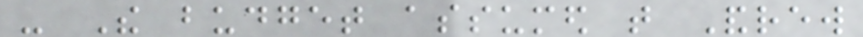- The budget assumed that Andrew
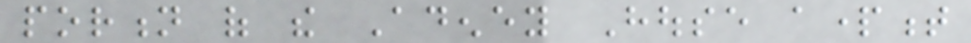portion of the Adeney House apartment
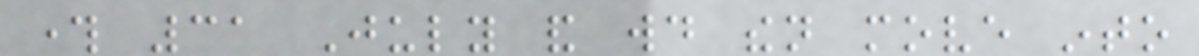through 31 July and would then move into
